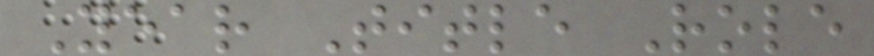Year Title Role
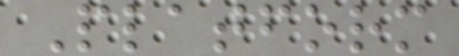Platform
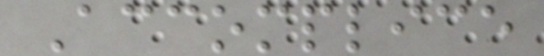Accomplice
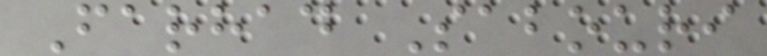Farhad Sabouri
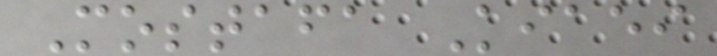Mostafa Kiaei
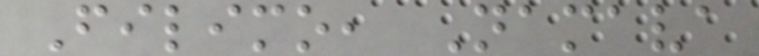Filimo, Namava
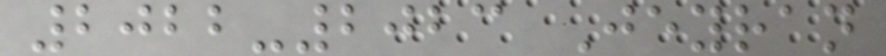2022-2023 Jeyran
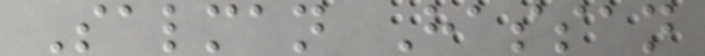Salman Hassan
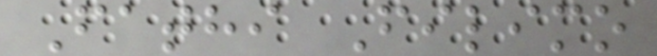Fathi Filimo
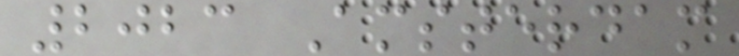2023 Amsterdam
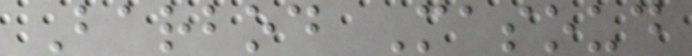Barbod Masoud
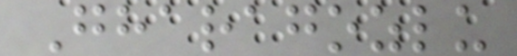Gharagozlu
